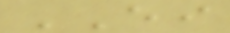EI
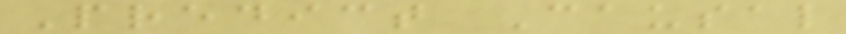Predict Causal
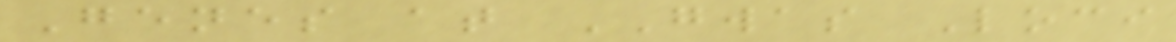Genes at GWAS Loci
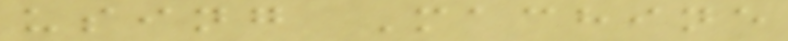using Machine
